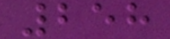258
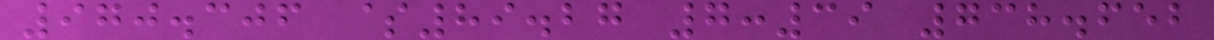970.306 $89.27 7:39 738.652
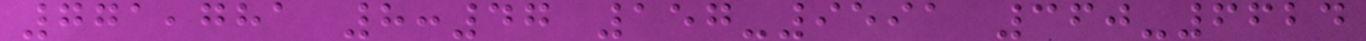771,781 8:47 157-9591 360-6624
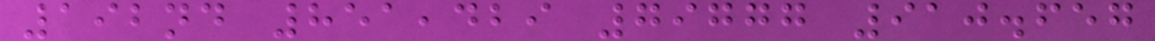192nd 851,429 79777 910.657
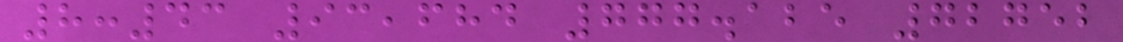8:43 93,684 777.125 72752
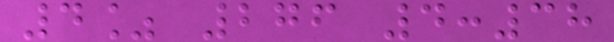4% 276 4:38
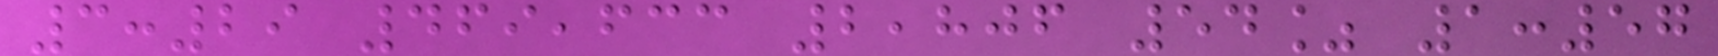3:29 469,633 2,806 54% 1:57
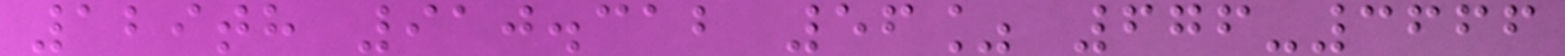129th 910.312 56% 676-3666
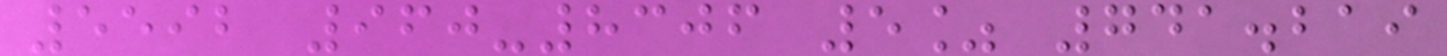5592 960-8306 5% 741.219
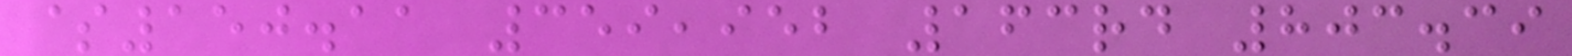$150.11 359,952 163rd 803.39
